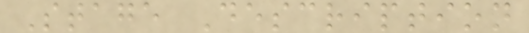Stage Description
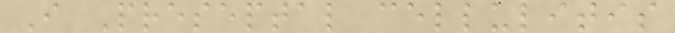I Preseptal cellulitis
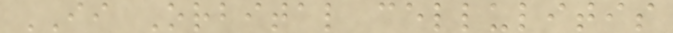II Orbital cellulitis
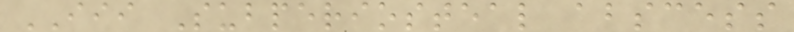III Subperiosteal abscess
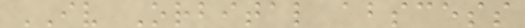IV Orbital abscess
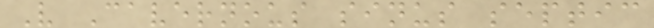V Cavernous sinus septic
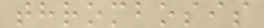thrombosis
